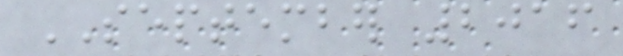SEPTEMBER 2016
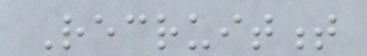Recruitment
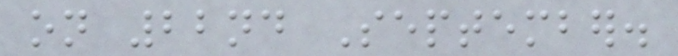on 22nd September.
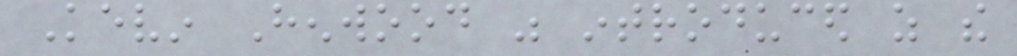Kevin Henwood was introduced as the
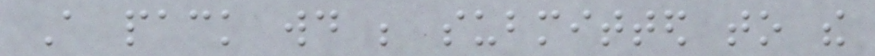A pack would be submitted to the
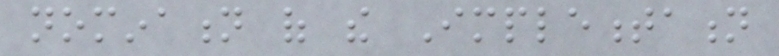nomination of the Implementation
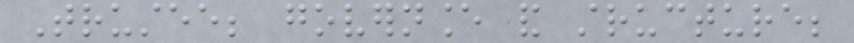Trustee; governance and structure;
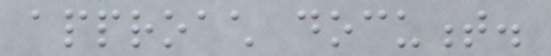approach document.
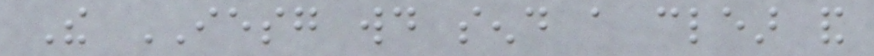The IESG would send a clear and
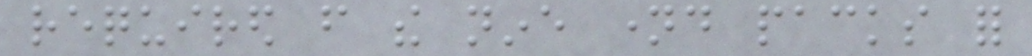required from the nine named packs for
